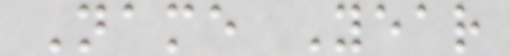Name Year
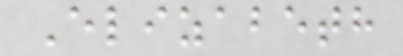Elizabeth
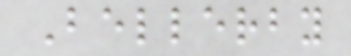Bellerby
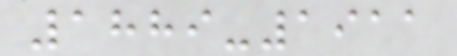1889-1911
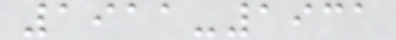1911-1931
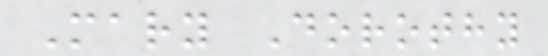Mary Dorothy
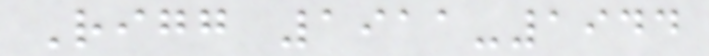Rigg 1911-1944
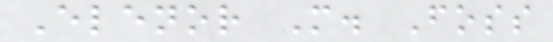Elenor M. Foss
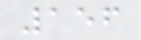156
